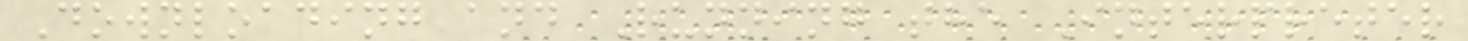Downloading and Running the Interpreter
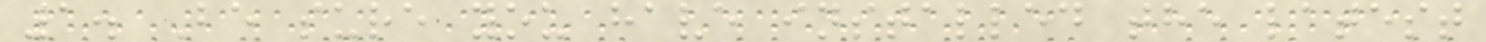1. Be sure you have installed the latest
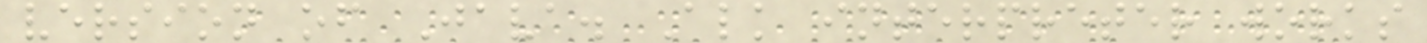version of Java. Alk interpreter works
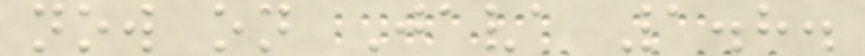now on Java 1.8.
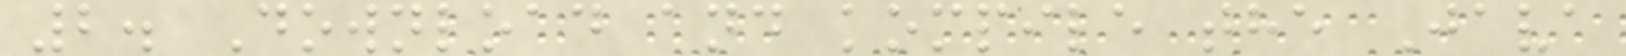2. Download and kompile the Java
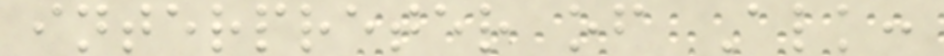interpreter of Alk:
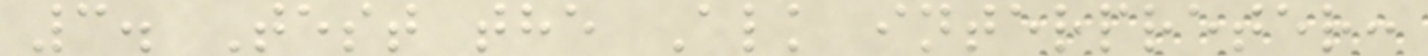3. Test the Alk interpreter:
